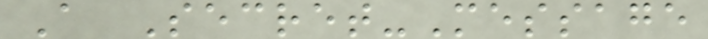A Secret-Message
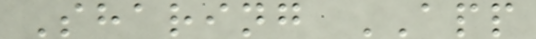Sharing APP
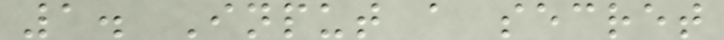1. Input a secret
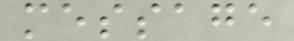message
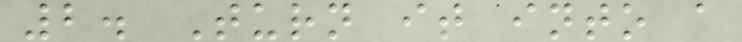2. Turn it into a
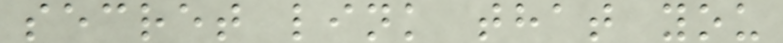secret link that you
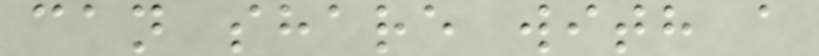can share with a
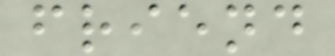friend
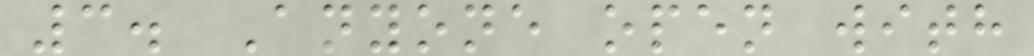3. Anyone open with
